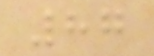87
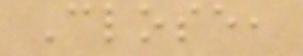Close,
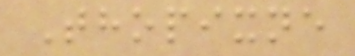Thopixne
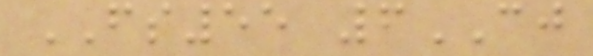FS55 6CJ
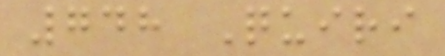748 Quiri
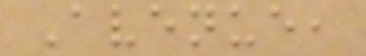Avenue,
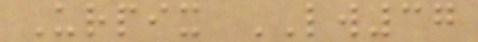Urpix LW37
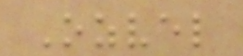Ozvel
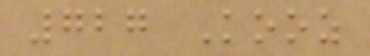727 Kooz
